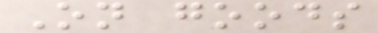On goods
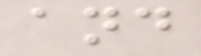and
